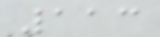113
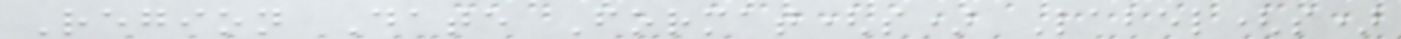Region Date Format(s) Label(s)
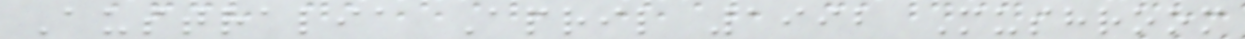Australia April 1992 Mushroom
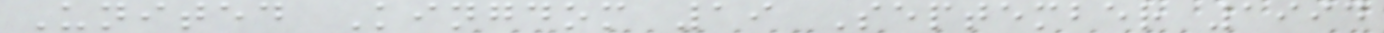United Kingdom 19 September 1994
